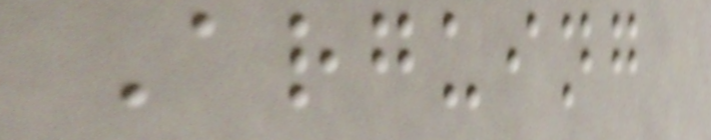Arguing
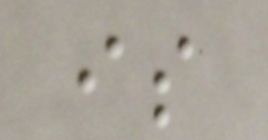is
